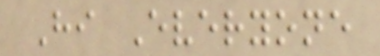Hi Everyone
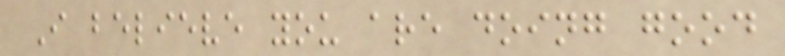I believe you are doing good
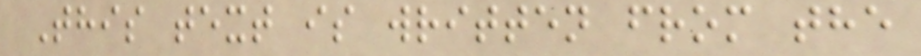This text is written from the
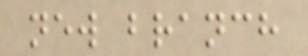new branch
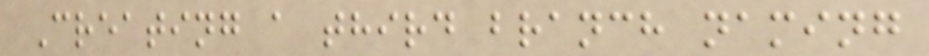Creating a third branch naming
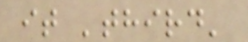it 'third'
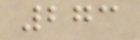273
